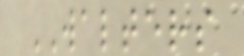WALTERS
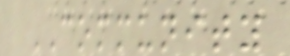COMMUNITY
